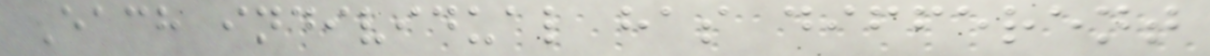Each individual has different
